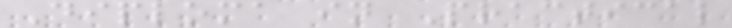Diploma in Practical
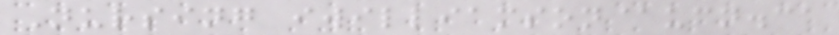Nursing iwilliamson@ucn.ca
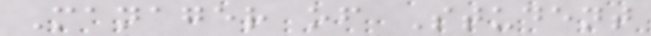Manager of Student
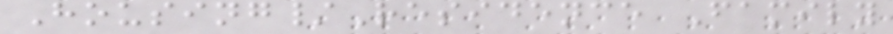Housing/Residence Family
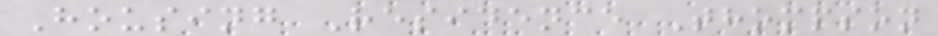Housing Residence Thompson
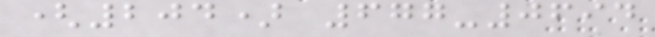(204) 677-0694
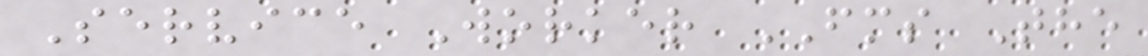Service Worker FMS The
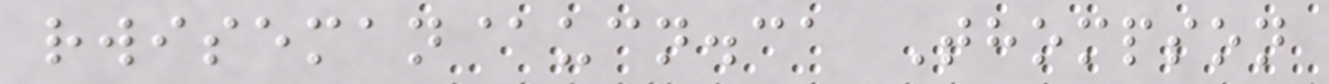rwiseman@ucn.ca Thompson
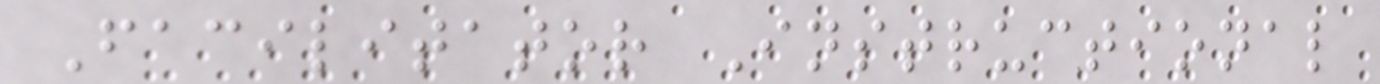Facilitator Instructional
